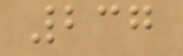237
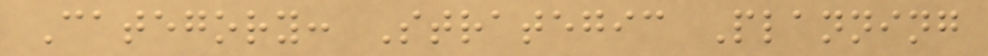Category: Strategic Planning
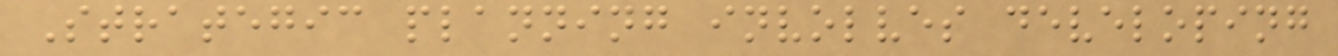Strategic planning involves developing
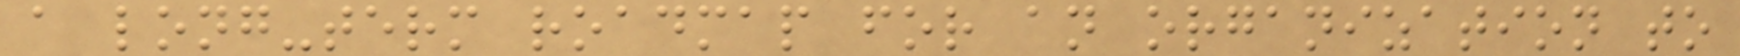a long-term roadmap for an organization to
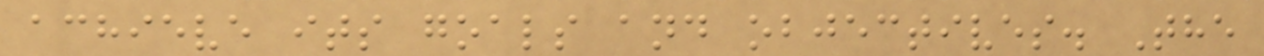achieve its goals and objectives. The
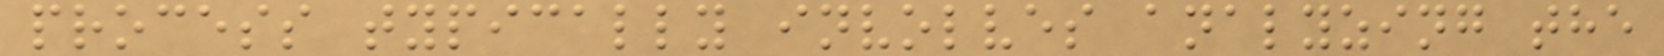process typically involves analyzing the
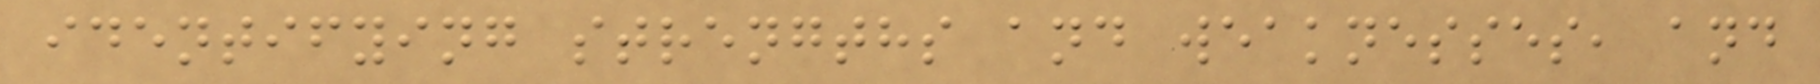identifying strengths and weaknesses, and
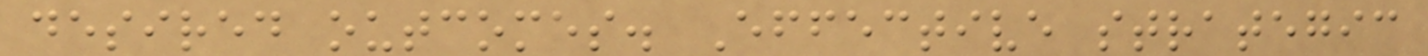desired outcomes. Effective strategic
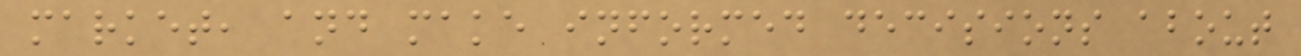market, and make informed decisions about
